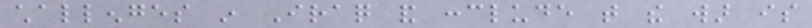challenges in Iraq and conclude that the war is
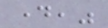day,"
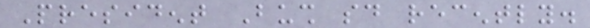President Bush said recently.
